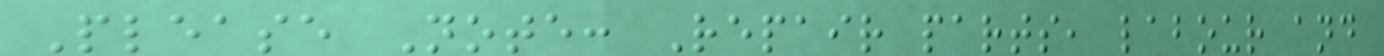Please Note: Repair parts, labour and
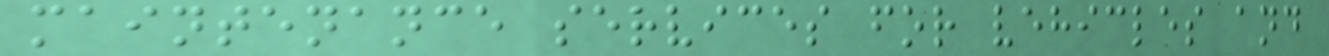maintenance services for vehicles and
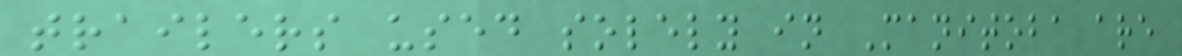trailers used solely in Manitoba are
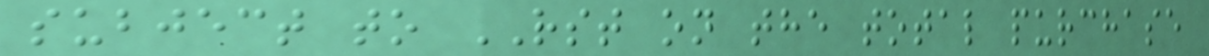subject to RST on the total purchase
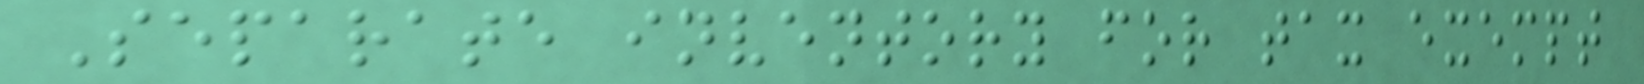Separate inventory for tax exempt
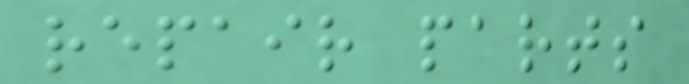repair parts
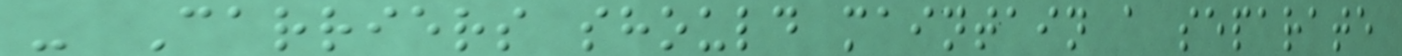- Carriers should maintain a separate
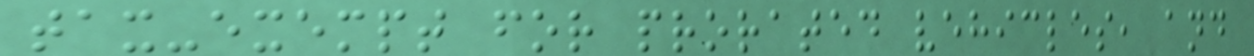tax-exempt for prorated vehicles, and
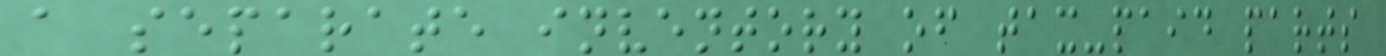a separate inventory of tax-paid parts
